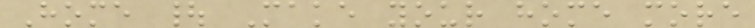Home | Make your home more
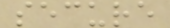secure
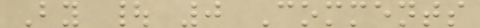By | 0 Comments
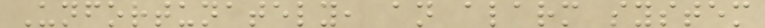Unfortunately, an alarm system
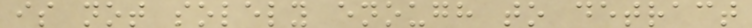is not solely enough to detract
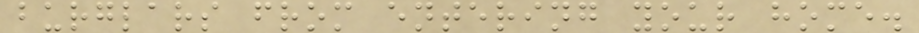burglars from entering your home.
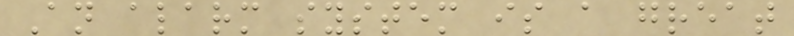An alarm system is a great
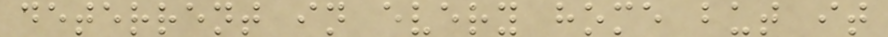deterrent in every home but it
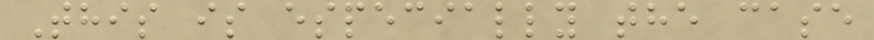This is especially the case
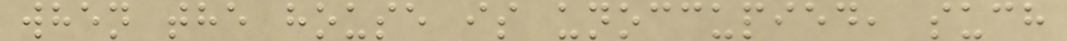when the house is unoccupied, such
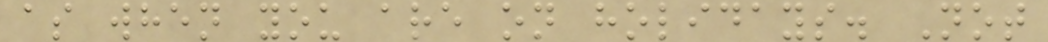as when you are on holidays. Not
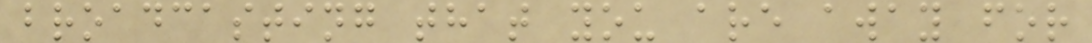broadcasting that you are away for
